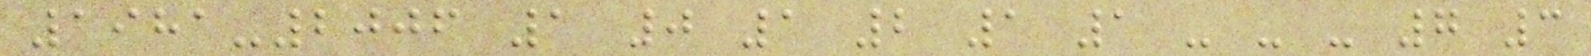1981-2006 1 0 1 2 1 1 - - - 7 3
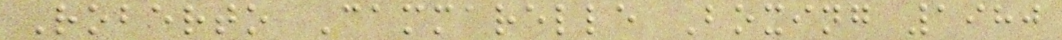Roberto Cammarelle Boxing 1980
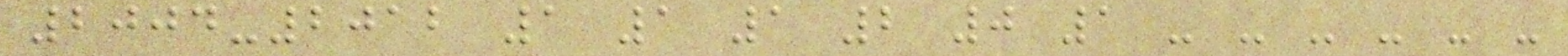2004-2012 1 1 1 2 0 1 - - - - - -
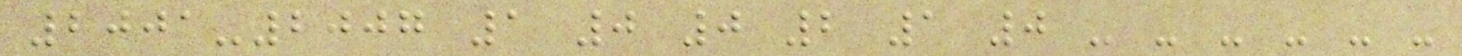2001-2007 1 0 0 2 1 0 - - - - - -
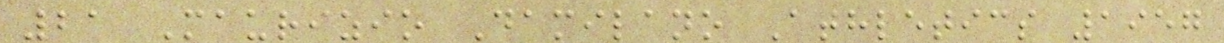21 Maurizio Damilano Athletics 1957
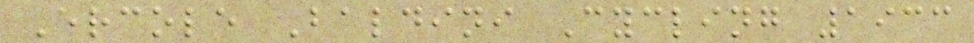Ercole Baldini Cycling 1933
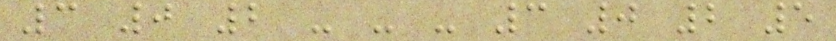3 0 2 - - - 3 0 2 5
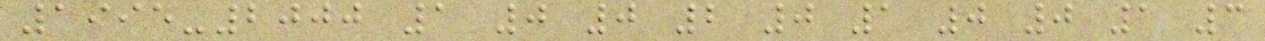1995-2000 1 0 0 2 0 1 0 0 1 3
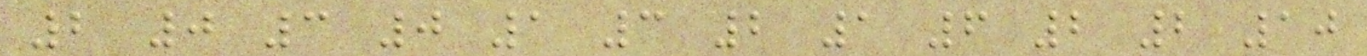2 0 3 0 1 3 2 1 6 2 2 10
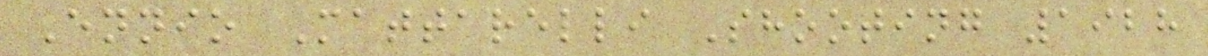Ennio Mattarelli Shooting 1928
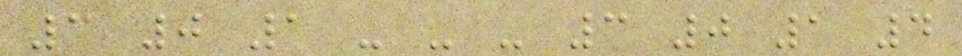3 0 1 - - - 3 0 1 4
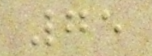75
